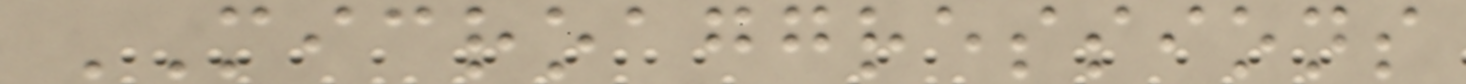MICROAGGRESSIONS
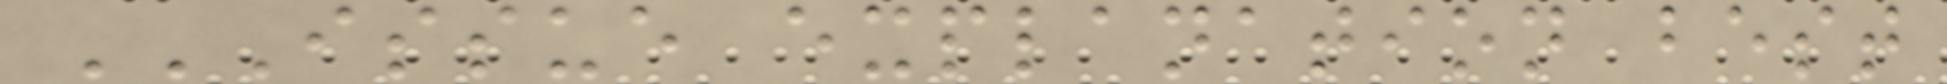ISSUE EXPLANATION BEST
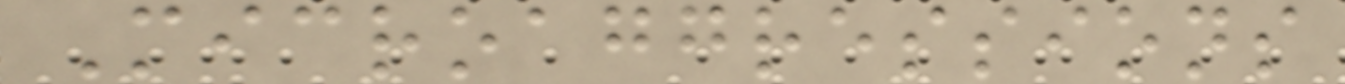Microaggressions
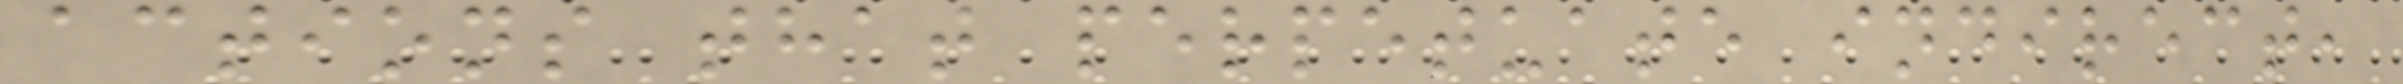actions that perpetuate indirect,
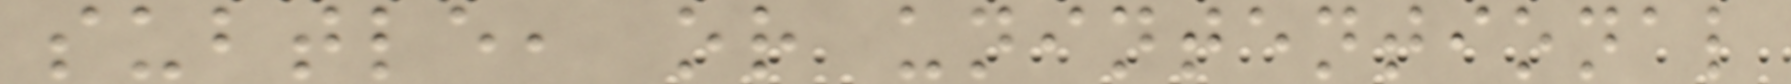subtle, or unintentional
